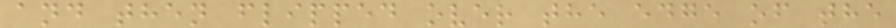and then flipped over the edge of the
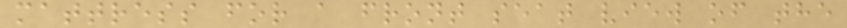mattress for a front seat view of the
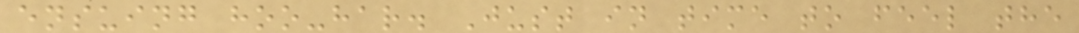ensuing hoo-har. Just in time to feel the
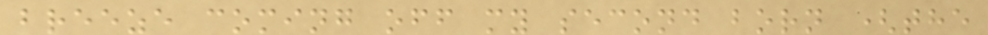breeze coming off my second born (the
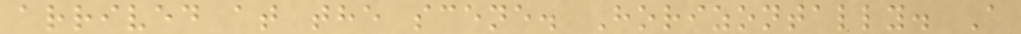arrived at the scene. Horizontally. A
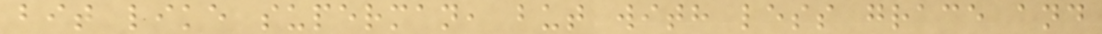bit like superman, but with less grace and
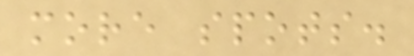more spots.
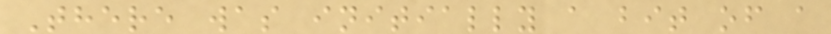There was initially a bit of a
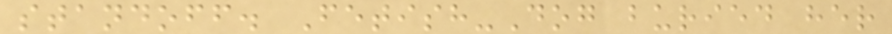standoff. Fetish-Dog buried her
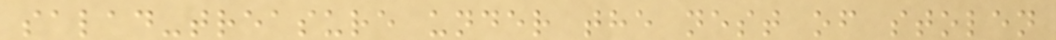salad-treasure under the nest of stolen
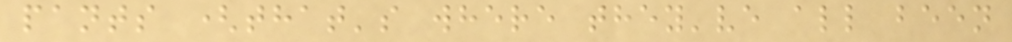pants (that's where they've all been
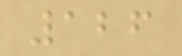126
